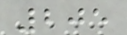205
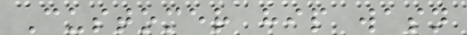Customer hip wasn
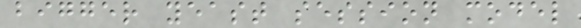bigger yeast session model
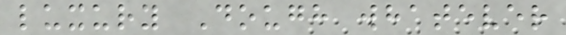luxury Dough whatever
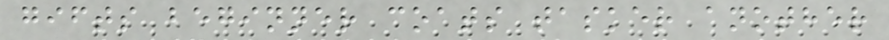gifts beginner coats tasker another
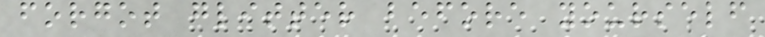forgot glitter before yourself
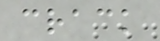crack
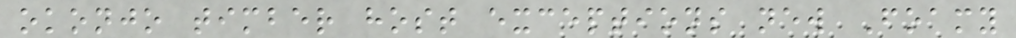okonjo timber host exceptions new Foamy
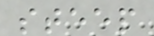steep
